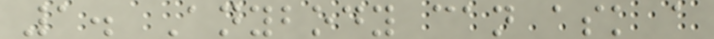1. Anybody can ask a
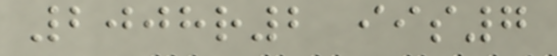2008r2 iis7
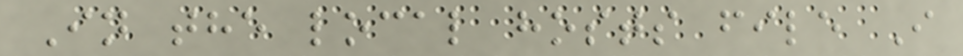In the local hosts file I
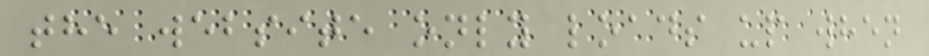the website only loads up when
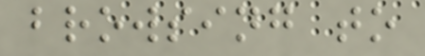browsing to
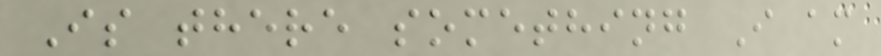Is there something I am
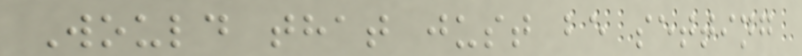Would that just be setting
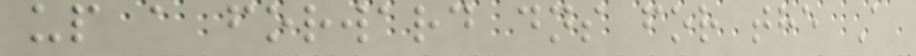up a forward dns for the A
